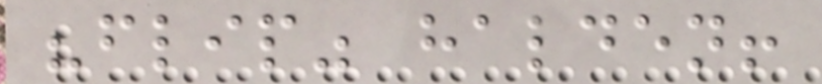"flip" halden!
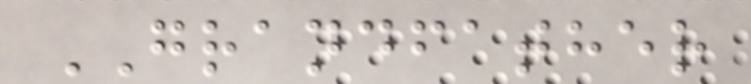GRANDFATHER
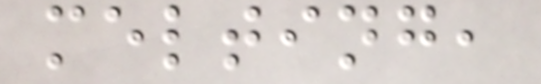melting,
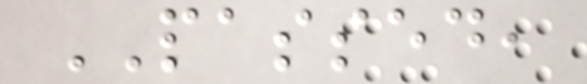PASSED,
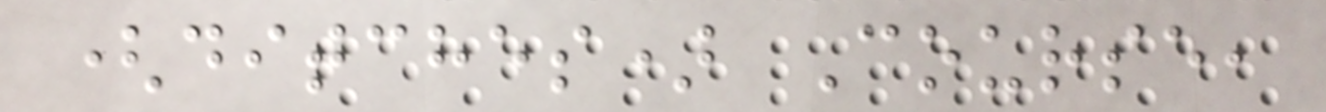(ditches) Course,
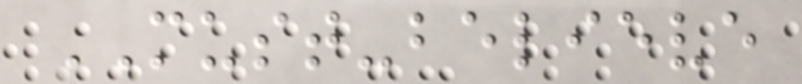MUST-believe
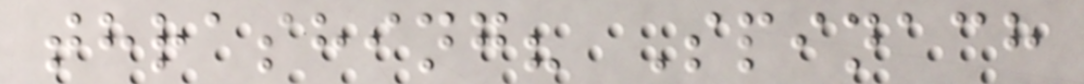thrashing? Spinach
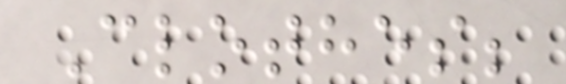Clothes;
